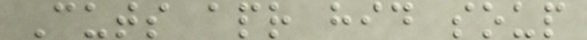Cuts apr hid soup
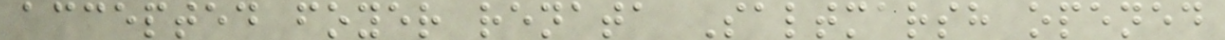accepted foyer renata Saltmarsh opened
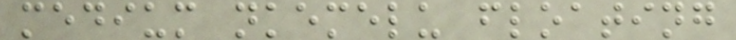medium nkemelu floating
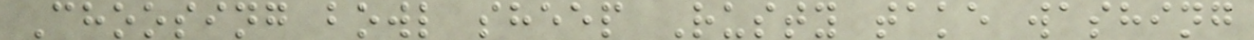Choosing bowl sheep Rusty take washing
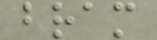bram
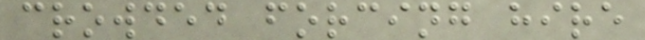crowded forcing hire
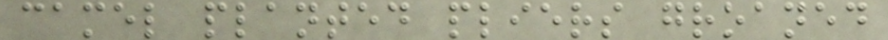camel planted pliers groaned
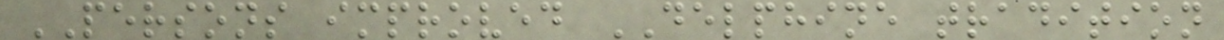PERSONS improved DELPHINE tradition
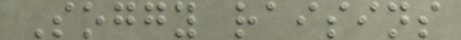Soggy raisins
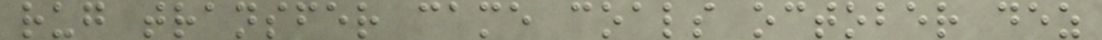rug transfer came coals october dez
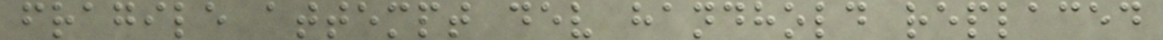fragile attempt dev handhold replaced
